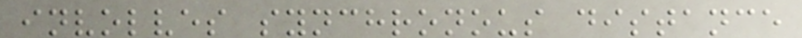involves synchronous distance
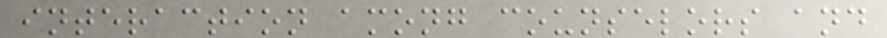interaction among counselors and
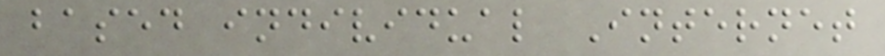based individual Internet
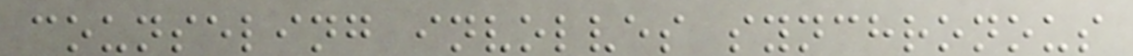counseling involves synchronous
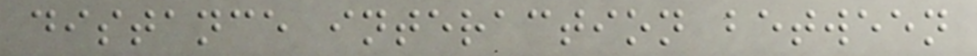distance interaction between
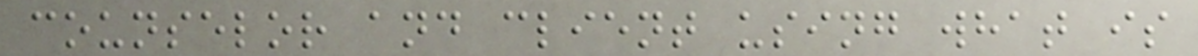counselor and client using what is
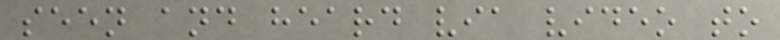seen and heard via video to
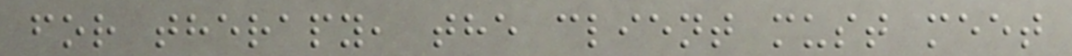for therapy, the client must meet
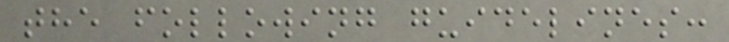the following guidelines:
